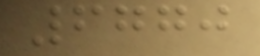6770
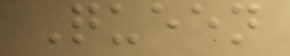Queen
